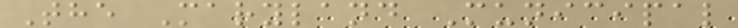The Maryland Municipal
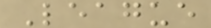League
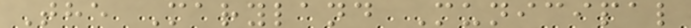The Maryland Municipal
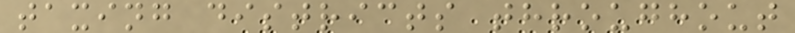taxing districts throughout
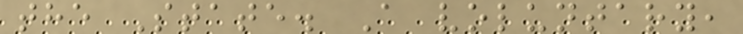the State. A voluntary,
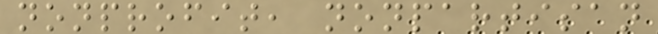nonprofit, nonpartisan
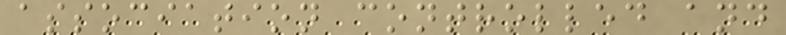association controlled and
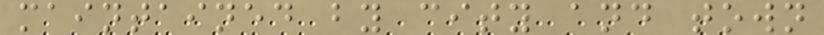maintained by city and town
